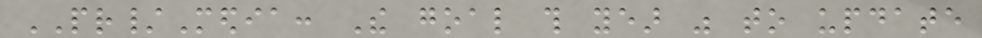PR/Media: The goal this year was to update
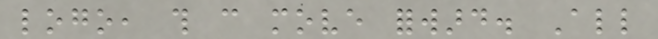logo, this can move forward. All
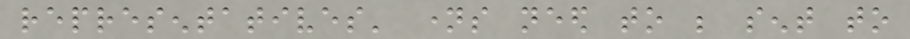representatives' names need to be sent to
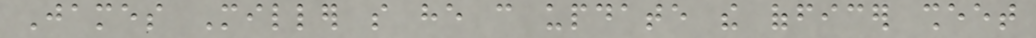James Miller so he can update the officer sheet
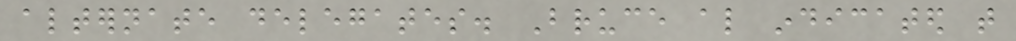alternate delegates. Bruce also indicated that
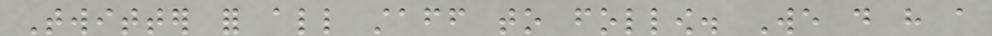Twitter for all staff to follow. We do have a
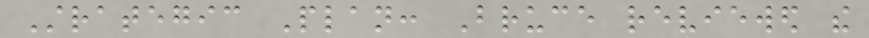Strategic Plan: Bruce reviewed the
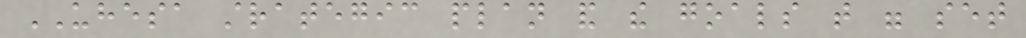UHESA strategic plan and the goals that were set
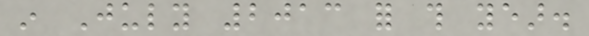in July 2013 for this year.
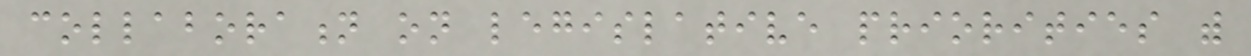collaboration on legislative priorities with
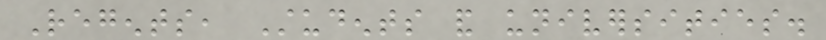Regents, Students and universities.
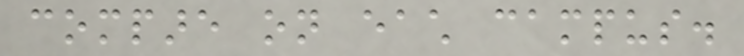compare on each campus.
